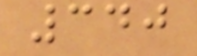340
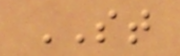ST
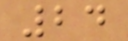24
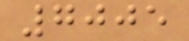7005
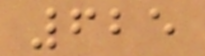625
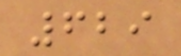629
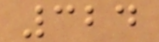324
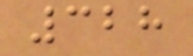328
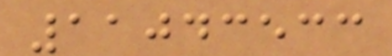11043533
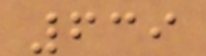639
